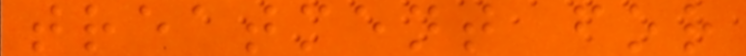treatment for
